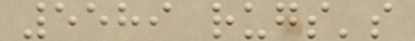5589 rugs's
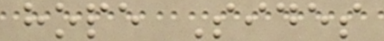hope Sides
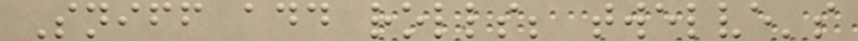Sniff add rolls; twelve's
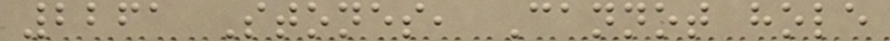2261 Stones, Cannot hole
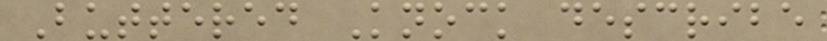Buttered Knock describe
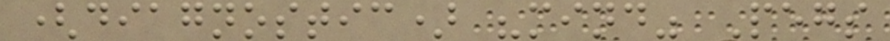(diagnostic) "mind" Pegs
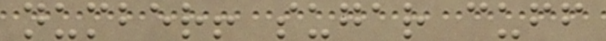number! sugar cuff
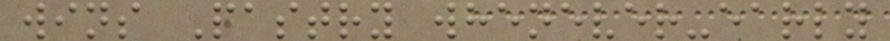wins Pastry whenever-early
